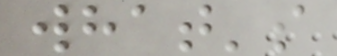what's
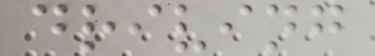driving
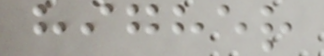higher
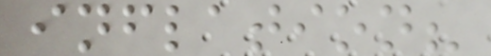inflation?
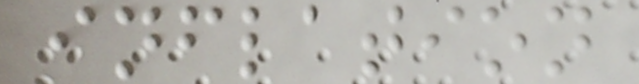inflation
